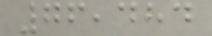76,484
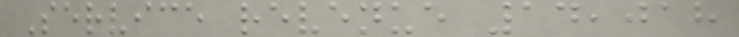Service revenue 14,018
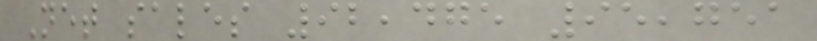Net sales 92,475 95,751
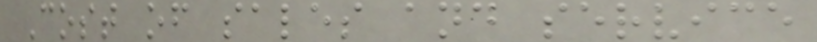Cost of sales and service
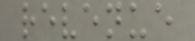revenue
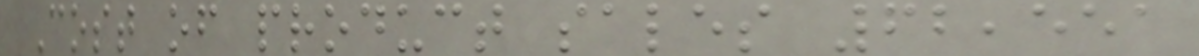Cost of product sales 62,551
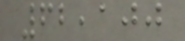62,100
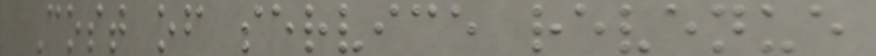Cost of service revenue
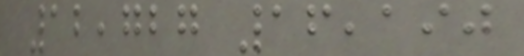12,727 16,190
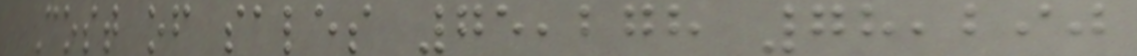Cost of sales 75,278 78,290
